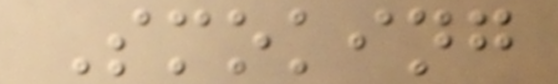Smoking
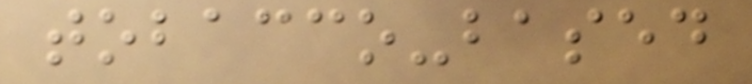tobacco-based
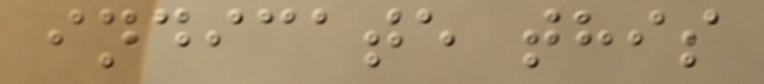indicate this
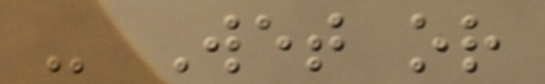- Wet or
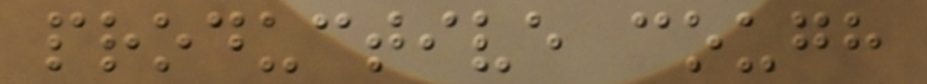productive cough
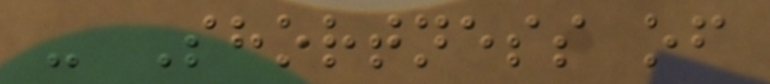- Shortness of
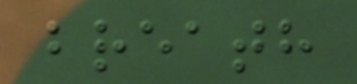breath
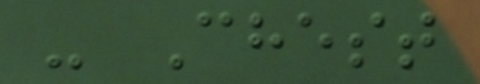- Chest
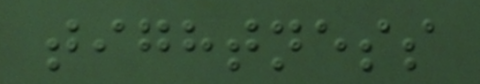tightness
